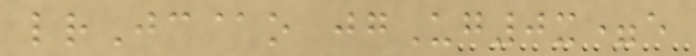lrJc@o jgUg0x=e
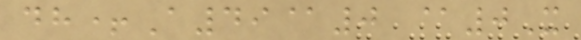dh+A49@0 @0X
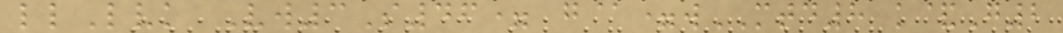llLvk Vw3S46= g@=wMTD8 k&G2
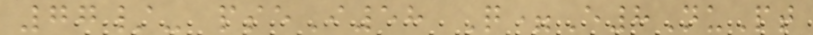77/- pseI58 Q=E8NuPt
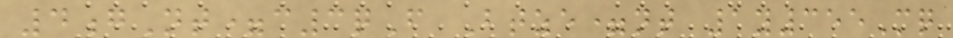4gNt=c3qF Btze=nt 1y355Mq
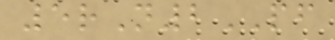5rN2PF
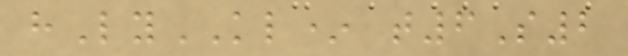hLyKL* t6S2
